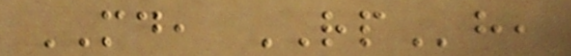MD, RPh,
